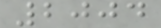2004
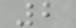2
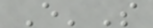E'S
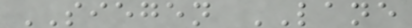SIEGEN LANE
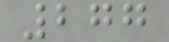277
